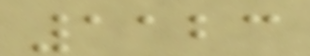1123
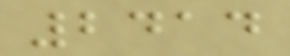2414
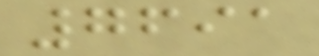7691
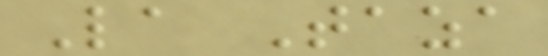La Taza
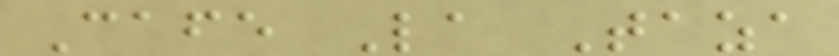Cafe La Taza
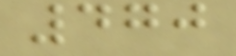470
